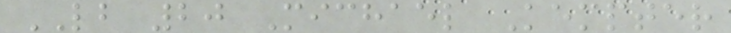LB 20 Michael Kempter
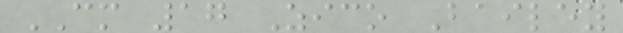CM 17 Zico Bailey
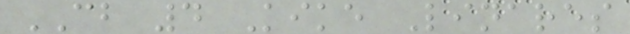CB 4 Kike Linares
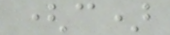(c)
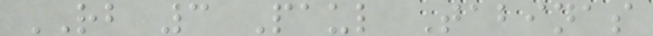RB 3 Paul Tabinas
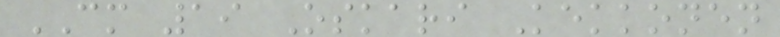CM 19 Oskari Kekkonen
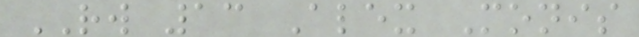RW 13 Alex Monis
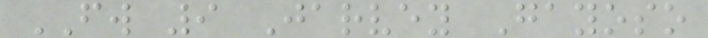FW 9 Jarvey Gayoso
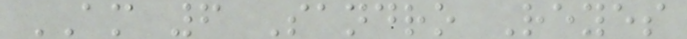AM 6 Sandro Reyes
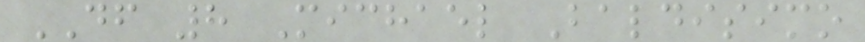DF 8 Michael Baldisimo
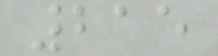215
